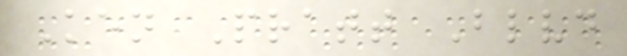Ken Pratt Blvd
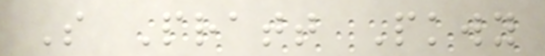S Pratt Pkwy
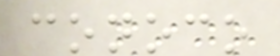conoco
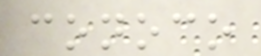conoco
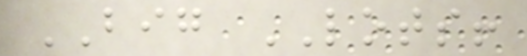BIG LOTS!
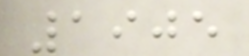1905
